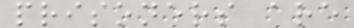prisoners are
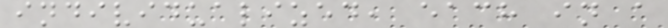individualized, each in a
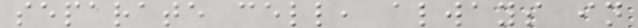separate cell, always in
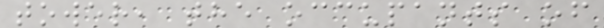tower, the occupants of
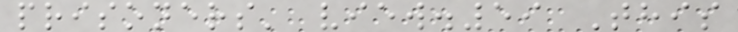prisoners' view.59 This
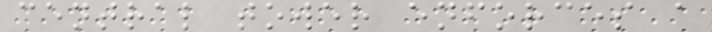central tower enforces a
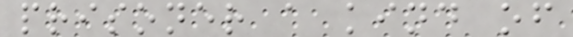prisoner a kind of
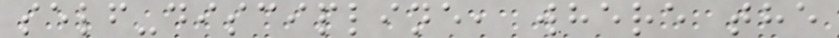self-discipline, where the
